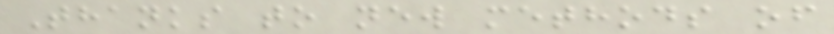Thanks to new methods of
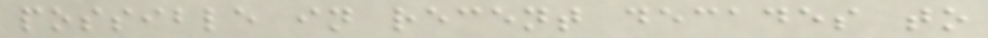possible in recent decades to
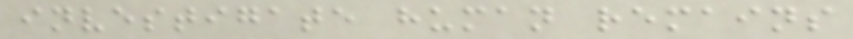investigate human remains
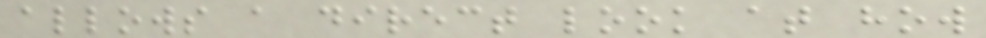allows a direct look at how
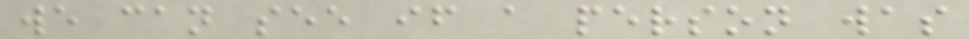we can see if a person was
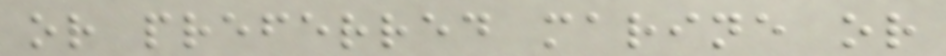or preferred marine or
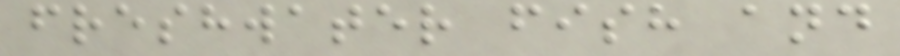freshwater fish and
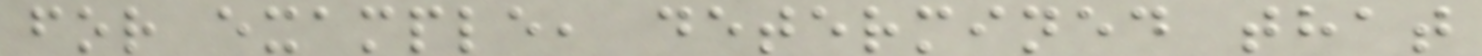for example, determined that
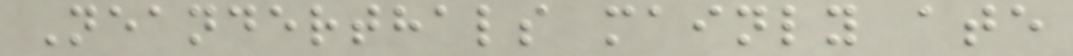Neanderthals mainly ate
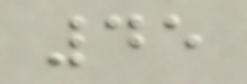45
